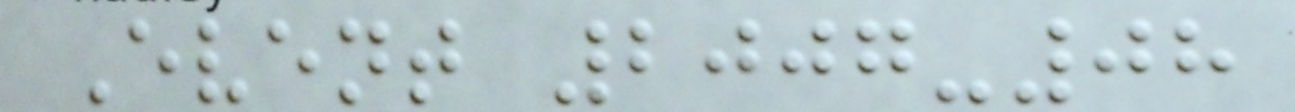Event 2007-08
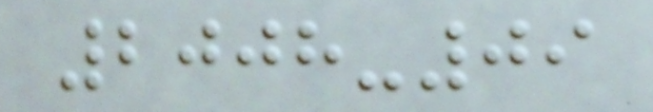2008-09
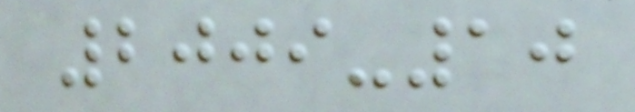2009-10
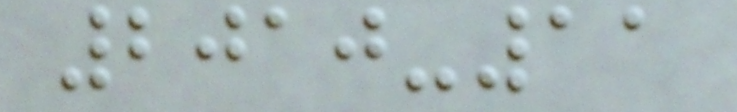2010-11
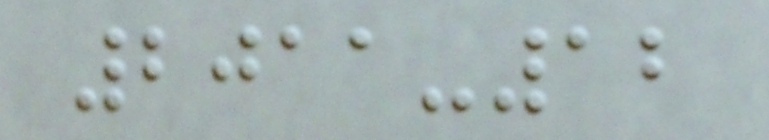2011-12
